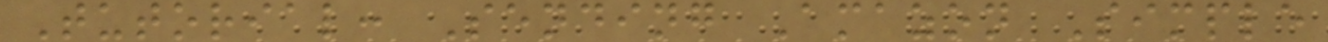Tutorial: Sending Amazon Simple
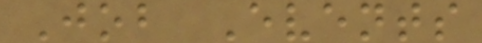Job Events
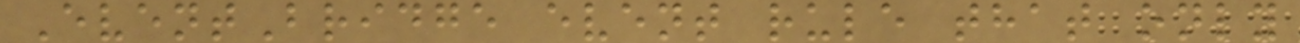EventBridge event rule that only
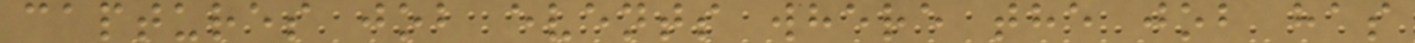captures job events where the job has
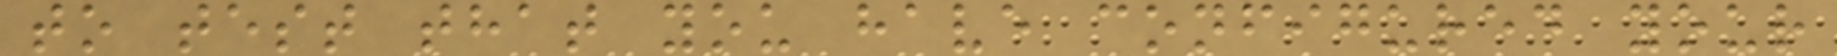to test that you have configured your
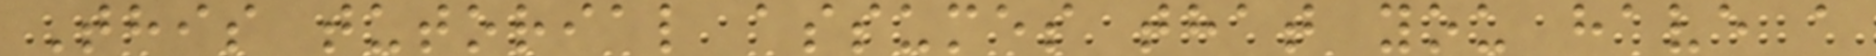This tutorial assumes that you have a
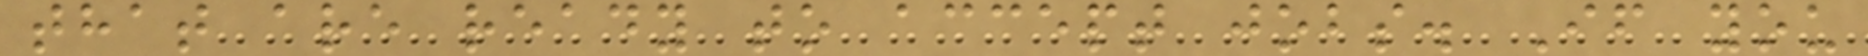that are ready to accept jobs. If you
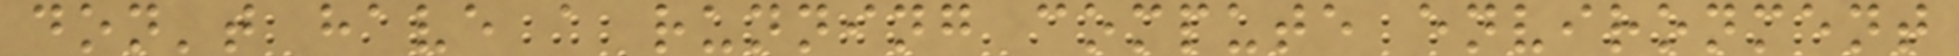don't have a running compute environment
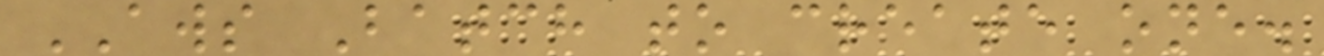AWS Batch to create one.
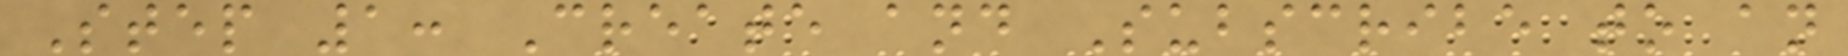Step 1: Create and Subscribe to an
